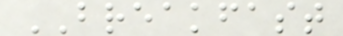BREAKFAST
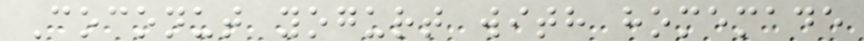Coconut yogurt with homemade
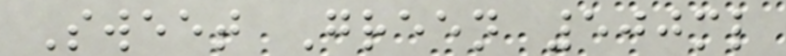Sweet Green 500ml
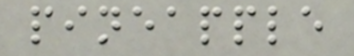pineapple
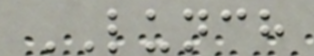LUNCH
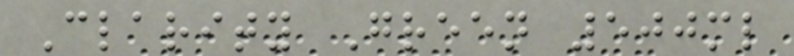Clarity Green 500ml
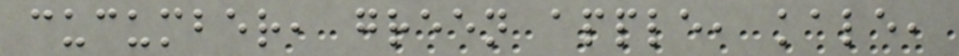cucumber, green apple, kale,
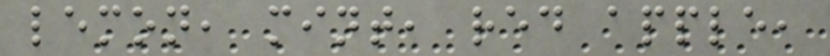lemon, mint, red apple,
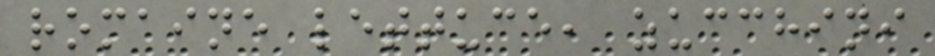romaine lettuce, zucchini
